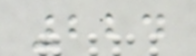224
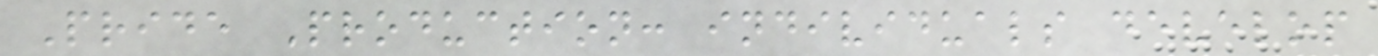Pride Production: individuals develop
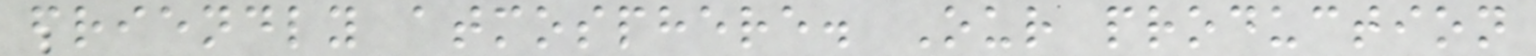friendly atmosphere. Our production
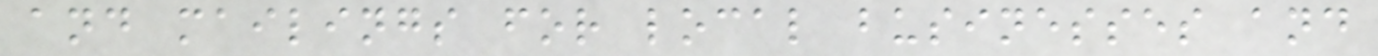and mailings for local businesses and
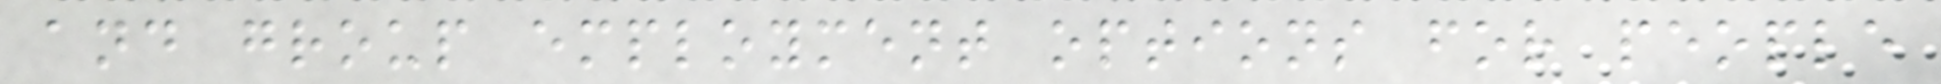and group employment options for people
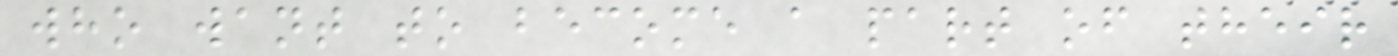who want to become a part of their
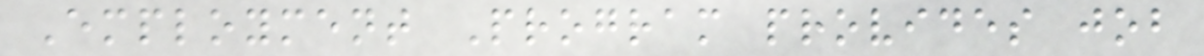Employment Program provides job
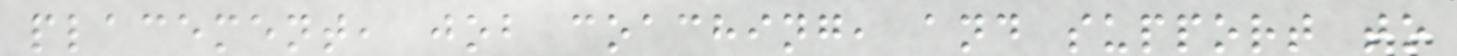placement, job coaching, and support to
